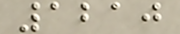1210
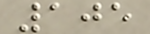105
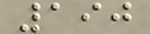190
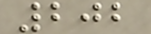202
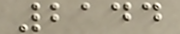2144
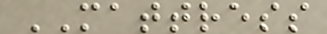MATTRESS
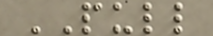PULL
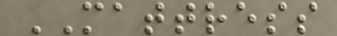MATTRESS
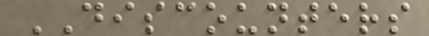DISCOUNTERS
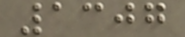1307
